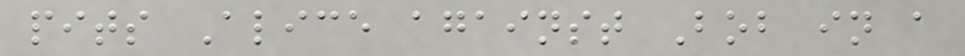pits Alice against Bob in a
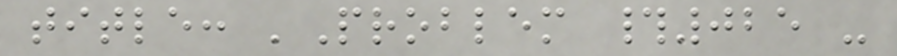title: 'Problem #025 -
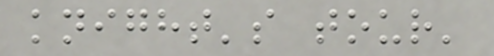knight's tour'
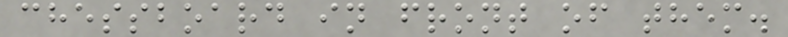chessboard in front of them.
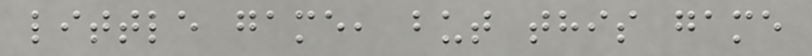little game, but this game
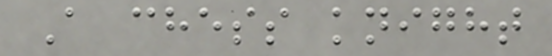A chess knight
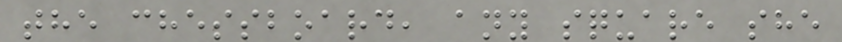the chessboard, any square she
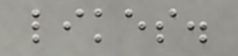likes.
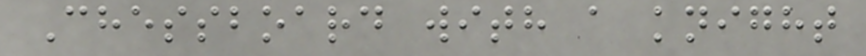Chessboard with a knight
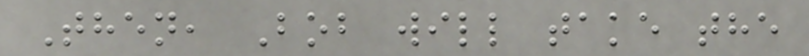Then, Bob will take the
